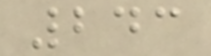243
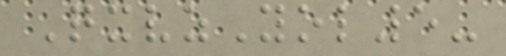QxvzYol5-
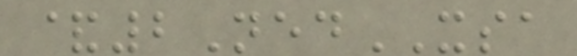&2NedXSA
